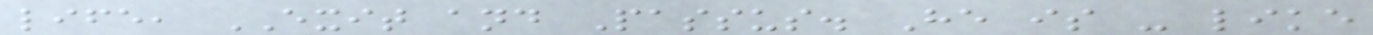life, EXIT and Passus. He is - like
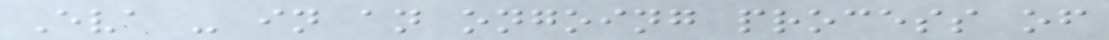Eva - in an ongoing process of
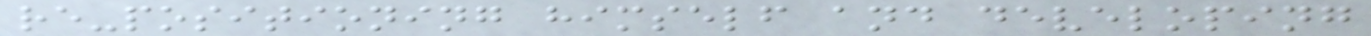re-positioning himself and developing
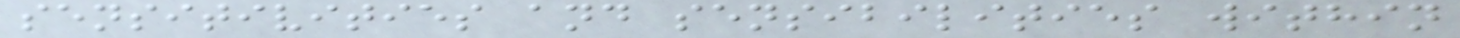sensitivities and sensibilities within
